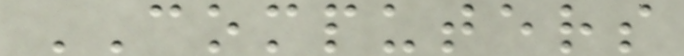COMPUTERS
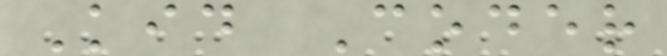Kid Coder
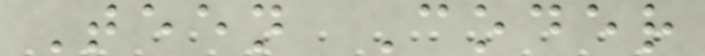Teen Coder
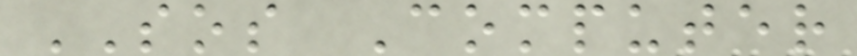SOS Computer
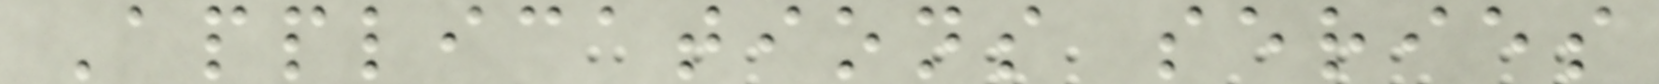Applications series
